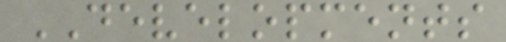DEVELOPMENTS
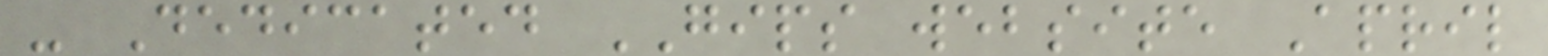- Dedicated GIPS website April
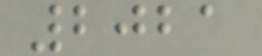2021
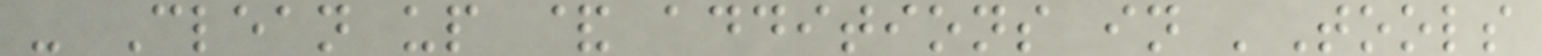- Clean up & additions in 'Tools
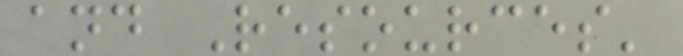and Resources'
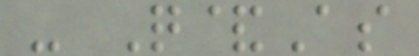- Q&As
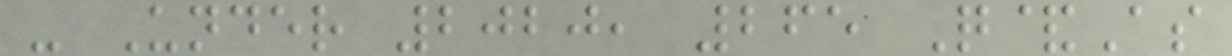- Under 2020, 265 Q&As
